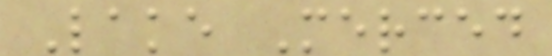Lake Merced
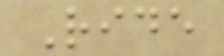Ride
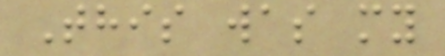This was my
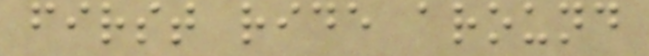first ride around
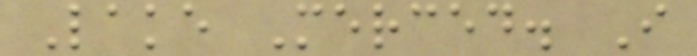Lake Merced. I
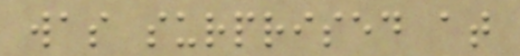was surprised at
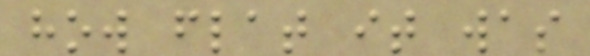how flat it was
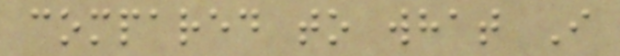compared to what I
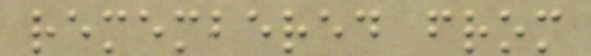remembered from
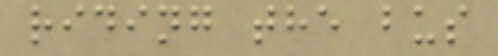riding the bus
